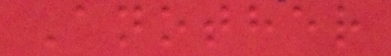Another
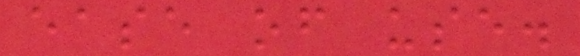ease of use.
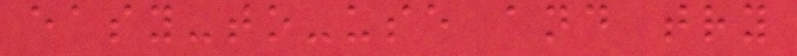easy-to-use and try
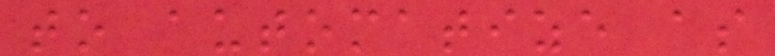to automatize as
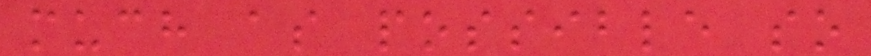much as possible so
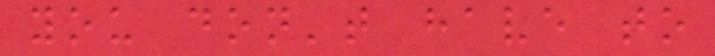you don't have to
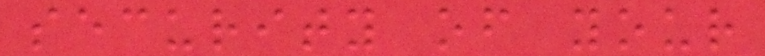security of your
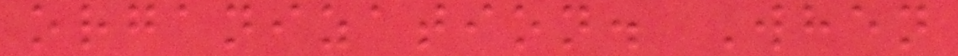organization. When
